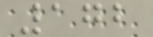172
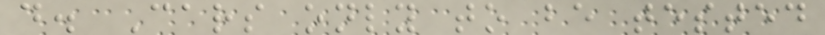d. Cars only to be tested
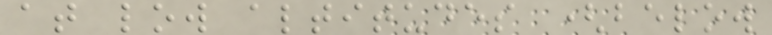at low altitudes (below
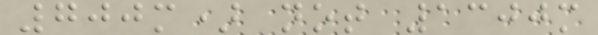700m) not 1300m
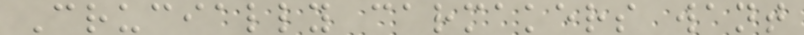Crucially carmakers want
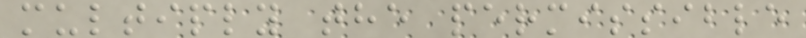multiply the permissible
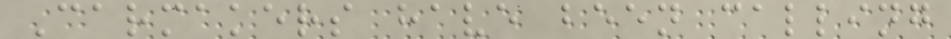Carmakers have been calling
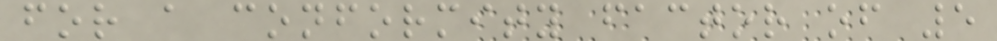for a conformity factor of 5
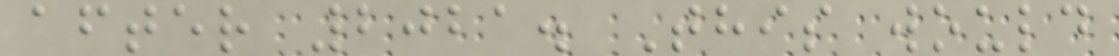after 2021. This would
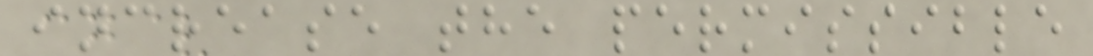increase the permissible
